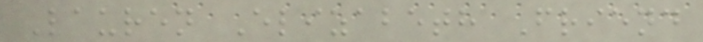Lauren Elizabeth Friend
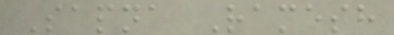Sapna Ramesh
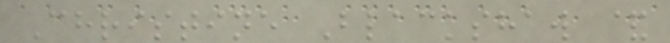Christine Blackshaw &
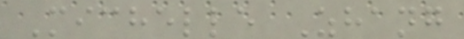Michelle Zhang
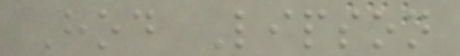Hod Lipson
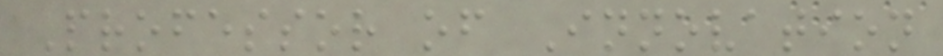Professor of Innovation
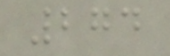274
